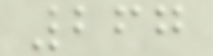267
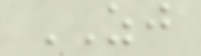ZJ
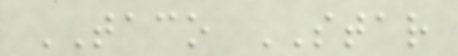TACO STAR
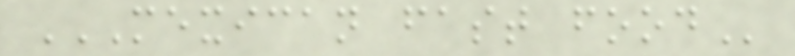MEXICAN FAST FOOD
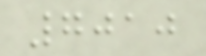7010
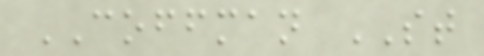COFFMAN ST
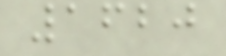1620
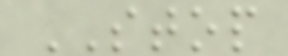STOP
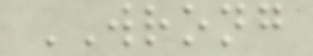WRONG
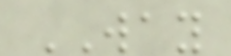WAY
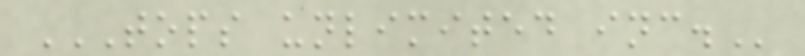TOPS UNLIMITED INC.
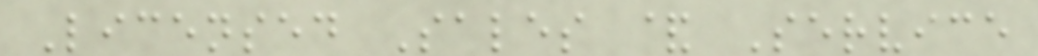Licensed Sales & Service
